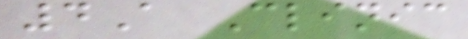4A Clinic
